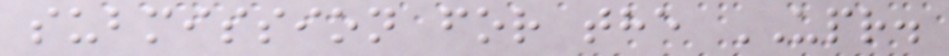submission for the UPR.
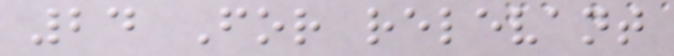24 For relevant
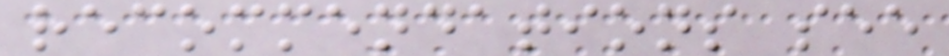recommendations see
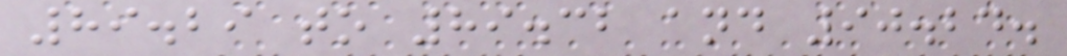89.29 to 89.32 and 90.24.
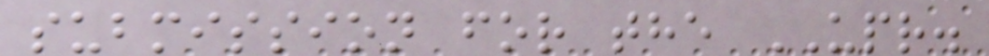submission for the UPR.
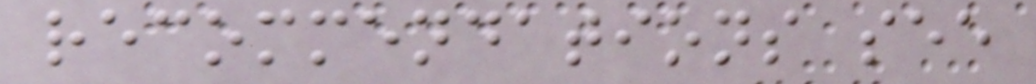recommendations see
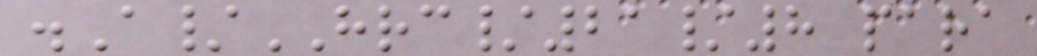.A/HRC/21/8 para
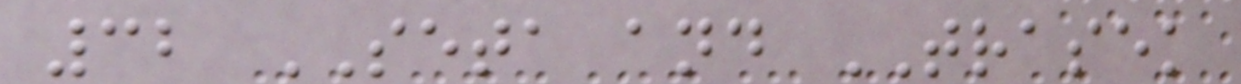32 SETA and TRASEK
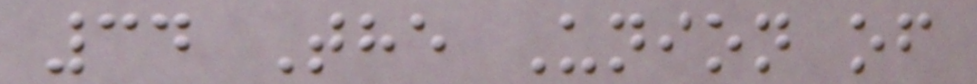34 The Union of
